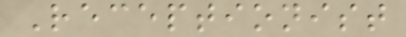Receptionist
